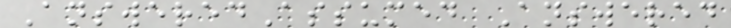AnsweredAssumed Answered
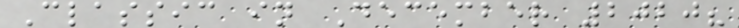Classic in December 2020?
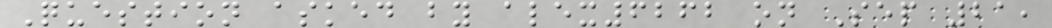Question asked by alex6262 on Sep 21,
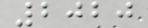2020
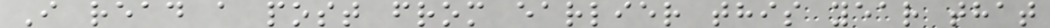I read a post from earlier this year that
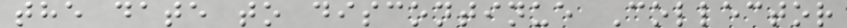the date to discontinue Collector
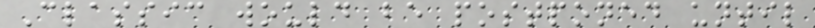Classic would be postponed until
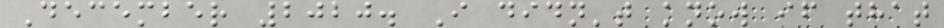December 2020. I didn't know if that
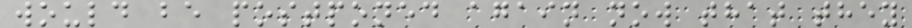would be postponed again now that they
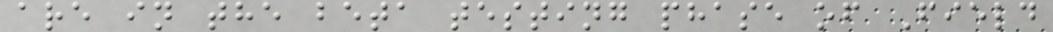are in the beta testing phase of Field
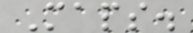Maps.
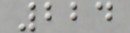224
